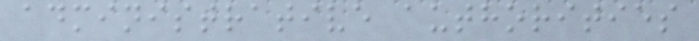administrative authorities
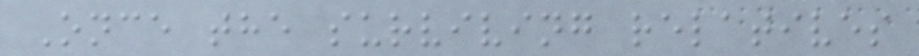Once the surviving relatives
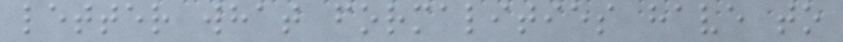letter what formalities have to
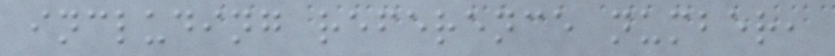including reference number,
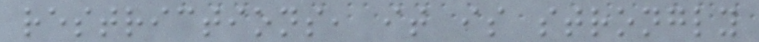restrictions, it is strongly
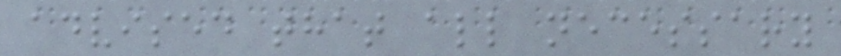advised that all necessary
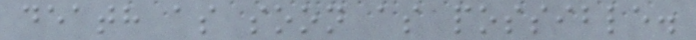death as soon as possible.
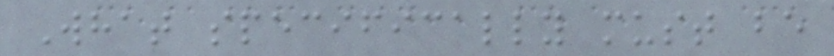What specifically must be
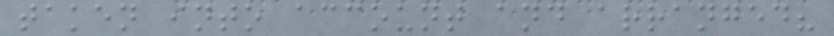taken into account and arranged?
